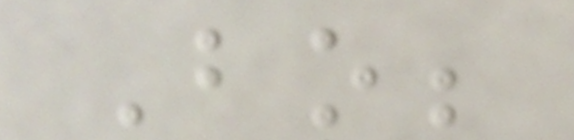Bo;
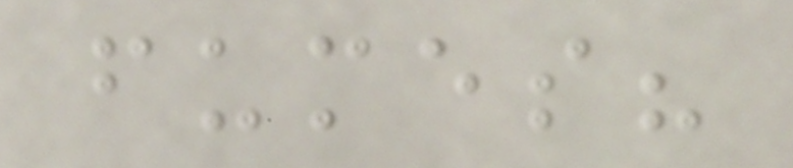fumes?
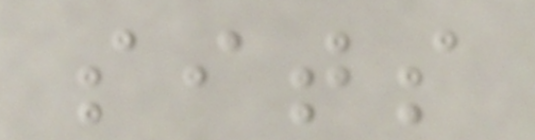sits
